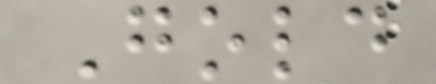Gold
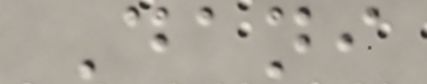Dani
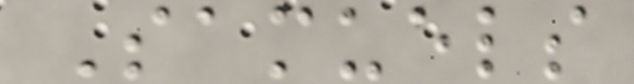Samuels
